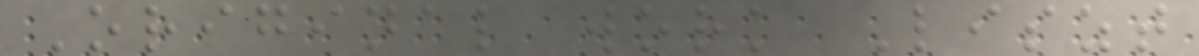Original work Liszt
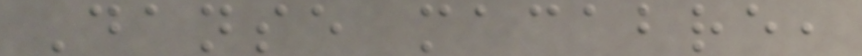Danse macabre,
